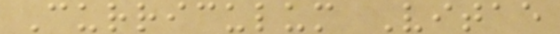Curriculum Vitae
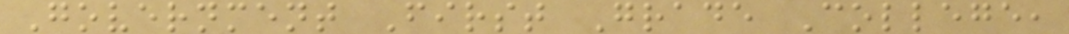Government First Grade College,
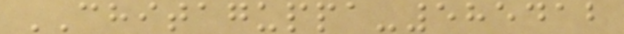CHITAGUPPA-585412
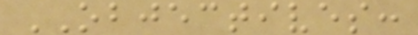OBJECTIVES:
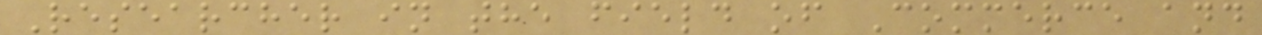Researcher in the field of Commerce and
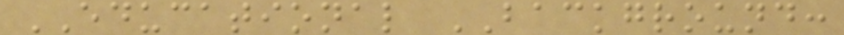EDUCATIONAL BACKGROUND:
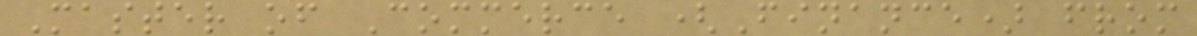Master of Commerce (Finance) from
